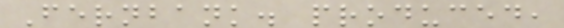Fernbank. produced,
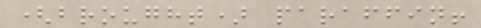(brought) paraffin!
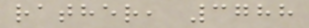rather, 3788
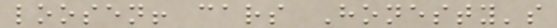loosen! cars Honesty's
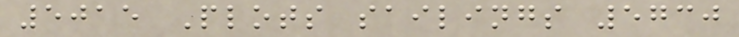5015 Plots sailings 5730
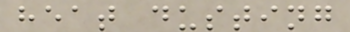heat dusting
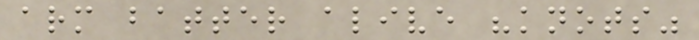arm batter alive "knots"
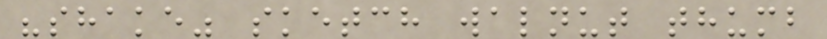"shake" sketch walnut thumb
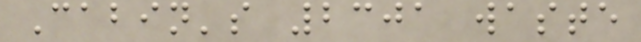Cabin's 2301 waste
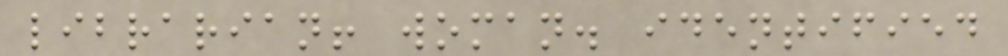librarian! woman. identified
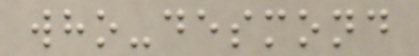who-desmond
